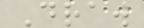Draw
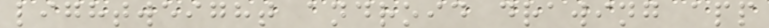lightweight android drawing app
